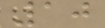10
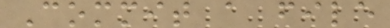Commit a file
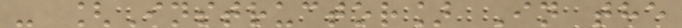- [Instructor] In the
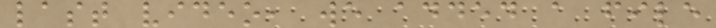last video, we added a file
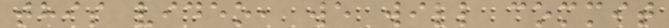this video, we will commit
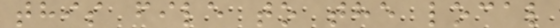this file to the local
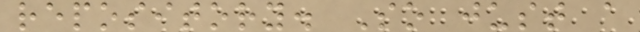repository. So just a
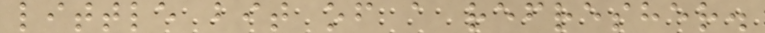little bit of a refresher.
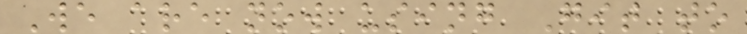We are now using Git to
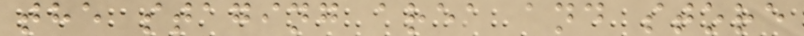the staging area and store
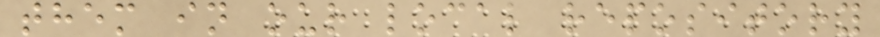them in our local repository
